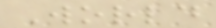World
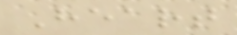Heart
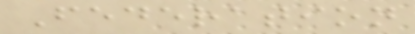Federation
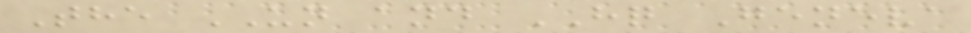The UN and HQ Geneva
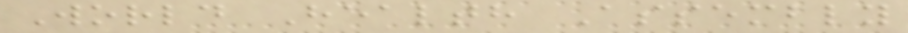World Health Assembly
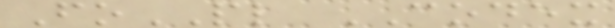FoPL CODEX
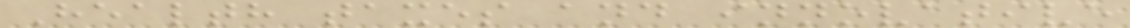Health taxes and innovative
